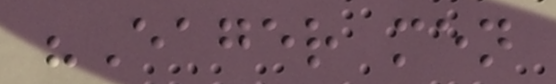"Eager men
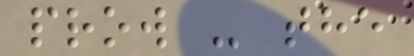prow - the
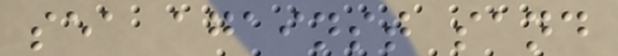sea against sand
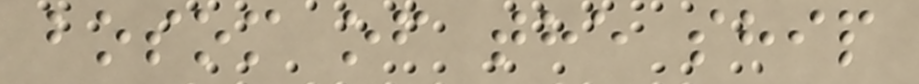bosom of the ship
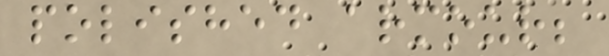polished armour;
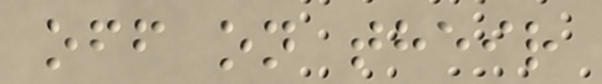off on their
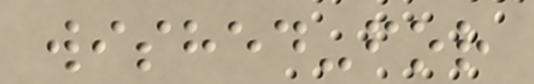wished-for
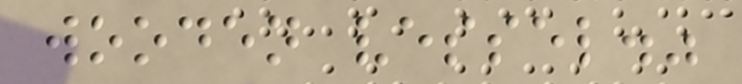wooden vessel."
